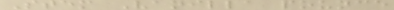Stem Vanilla pounce
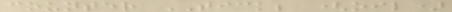counter TICK; (oil)
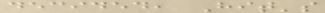decided, Hit's
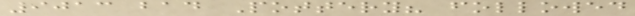9013 bad Pottery? followed
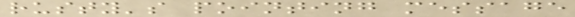rusty's pointing message
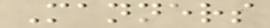Manners
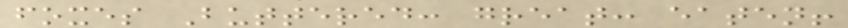foxes Buttered: great: eaten!
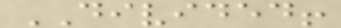DIVIDED!
